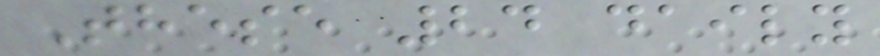These 24 daily
